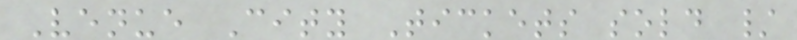Venue City Tickets sold /
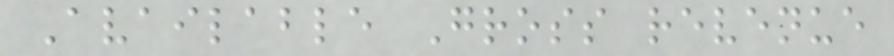Available Gross revenue
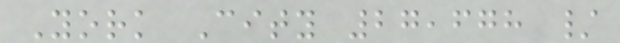York City 27,678 /
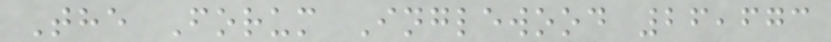The Forum Inglewood 26,673
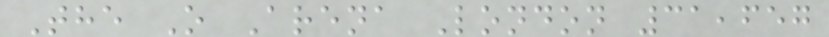The O Arena London 31,657
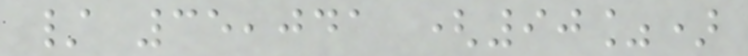/ 35,041 (90%)
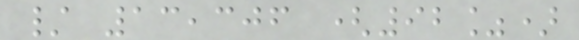/ 13,306 (92%)
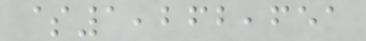$1,262,651
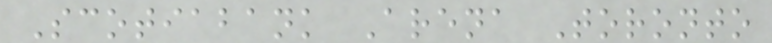Scotiabank Arena Toronto
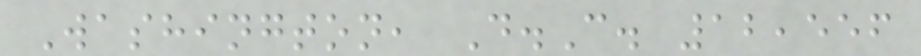Washington, D.C. 12,556
